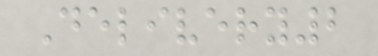Delivery2
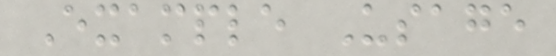Example Usage
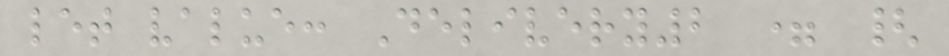let value: Delivery2 = {
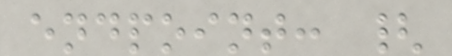endpoint: {
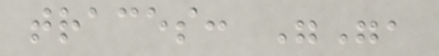traces: "",
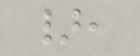},
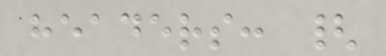headers: {
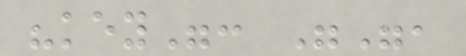"key": "",
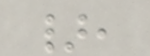},
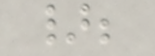};
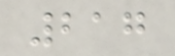217
